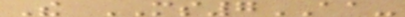The MS7AA-
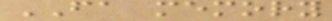FA memory
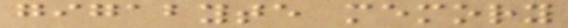gigabyte memory
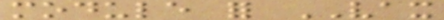module for VAX
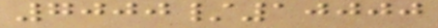7000/10000
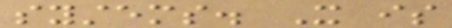systems. It is
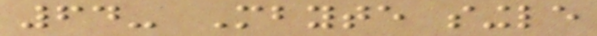64- Mbyte single
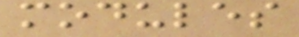modules
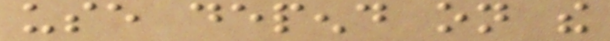use depend on the
